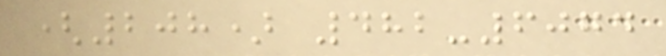(208) 482-6074
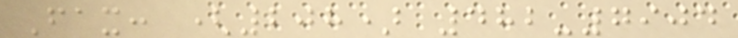Fax: (208) 482-7904
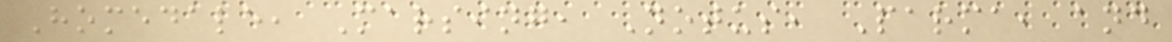Homedale, Marsing, Notus, Parma, and
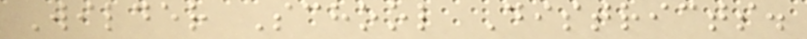Wilder School Districts.
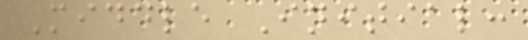Middle Initial:
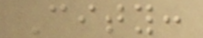City:
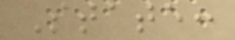State:
